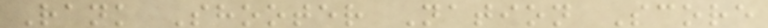Rank Shooter Nation Score
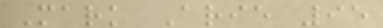Mark Arie 95
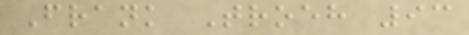Frank Troeh 93
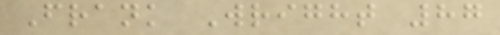Frank Wright 87
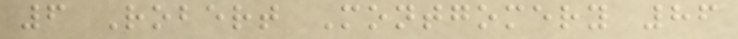6 Robert Montgomery 86
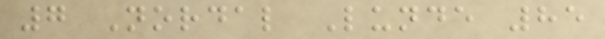7 Nordal Lunde 85
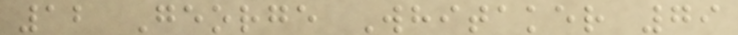12 George Whitaker 79
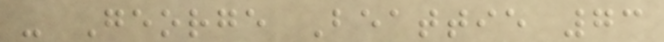- George Beattie 73
